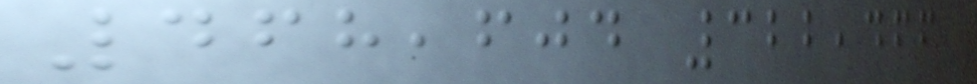468,604 322,466
